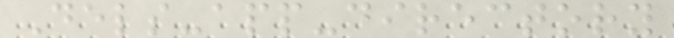Dels-app-directory
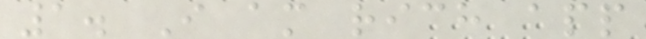1. I am rich app
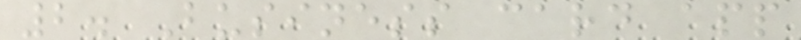2. Business card app
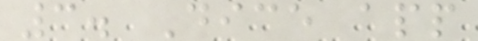3. Dice app
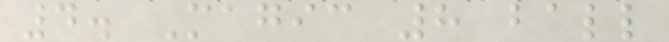4. Magic 8 ball
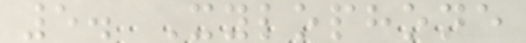5. Xylophone
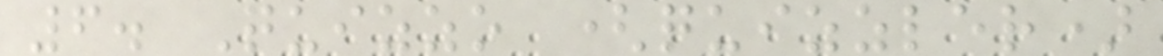6. Quizzo (quizzler)
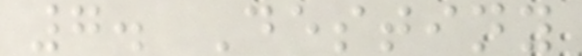7. Destiny
